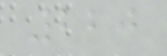220
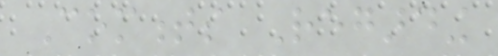Comments Regarding
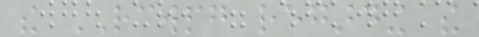the RCWPG regarding the
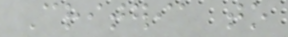Criteria to
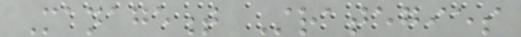Management Strategies
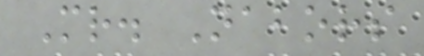Mr. Nabors
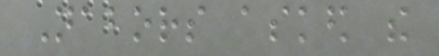Nabors asked the
